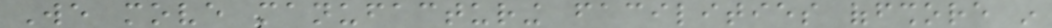We move manufacturing facilities offshore in
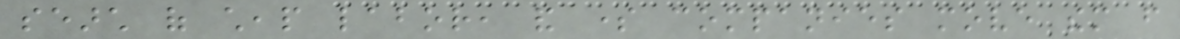search of cheap labor, and some companies move them from
